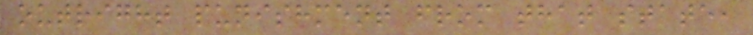outright punishment from that state,
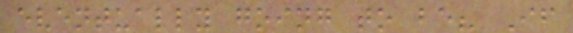eventually going to be? If
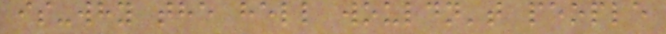is-why the hell wouldn't people
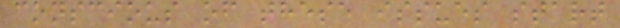conscious of these issues start
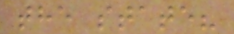the state?
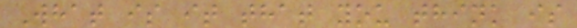What is it that you think is
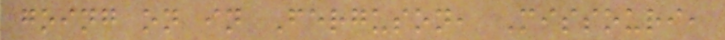going on in Ferguson, Missouri,
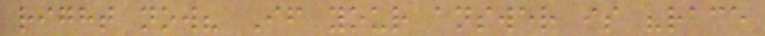right now? If your answer is "race
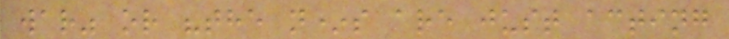war" or "the n*s are just acting
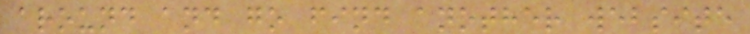around and go find another website
